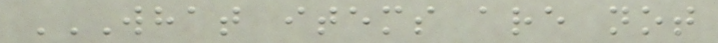WHAT ITEMS ARE NOT
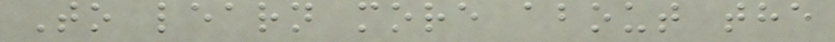To learn more about the
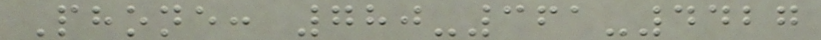Phone: 780-361-4427
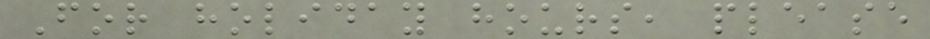For holiday hours, please
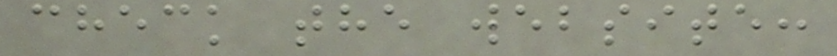check the website:
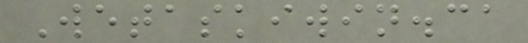Wetaskiwin.ca
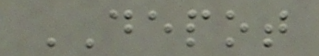DEPOT
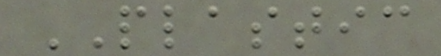PLASTIC
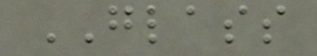GLASS
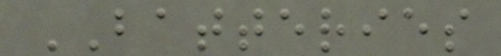BATTERIES
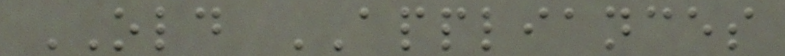OLD APPLIANCES
